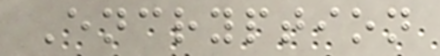Encryption
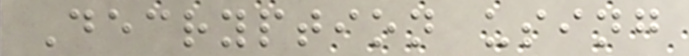Decryption using
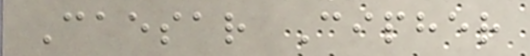Caesar Cipher
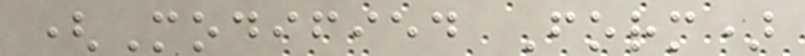(Modified Form)
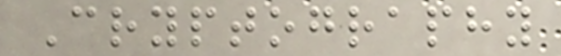Cryptography
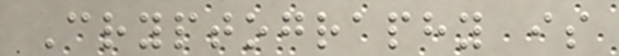Cryptography is
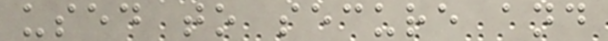used to secure and
